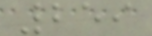259
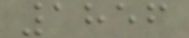1856
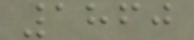1860
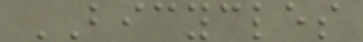BICYCLES
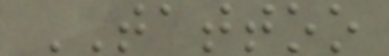TATTOO
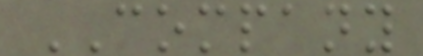COMPANY
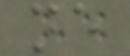ne
